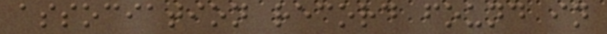association record found in
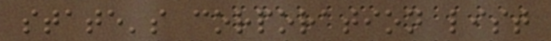state's corporation list
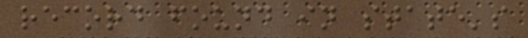record found in state's
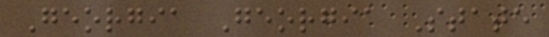Georgia Georgia State
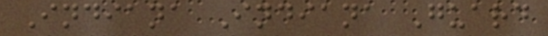Indiana Indiana Guard
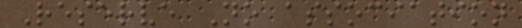Reserve No association
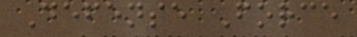Defense Force
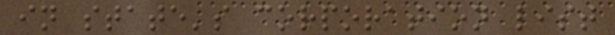in state's corporation list
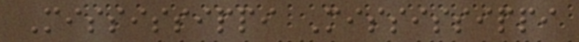Mississippi Mississippi
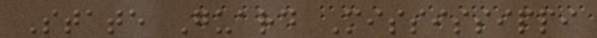State Guard Mississippi
